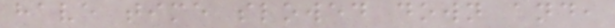have time slowed down and,
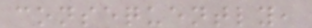consequently,
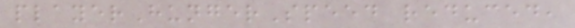playerHungerSpeed reduced,
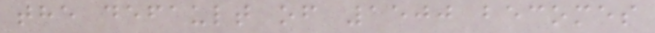the default of 1500 becomes
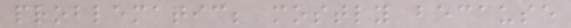problematic; mostly because
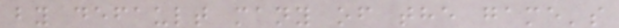by default many of the game's
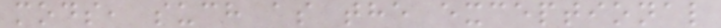mods, such as the exceptional
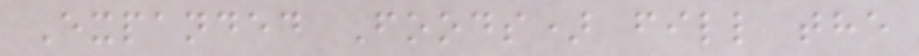Expanded Foods) fill the
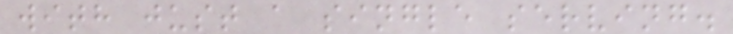with just a single serving.
